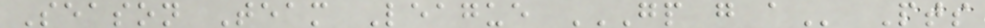Season Team League GP G A Pts
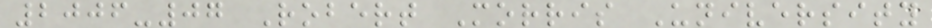2006-07 Robert Morris University
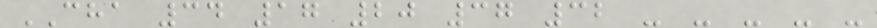CHA 34 17 20 37 32 - - - - -
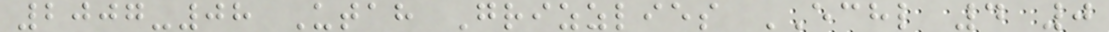2007-08 Utah Grizzlies ECHL 4 0
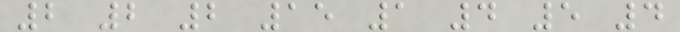2 2 2 15 1 4 5 4
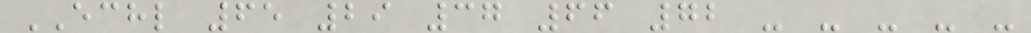ECHL 65 29 37 66 72 - - - - -
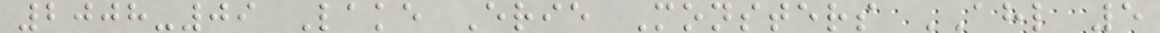2008-09 Lake Erie Monsters AHL 5
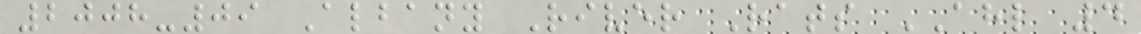2008-09 Albany River Rats AHL 4
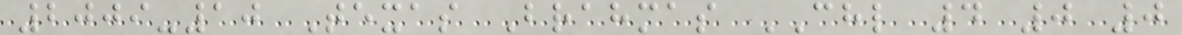2009-10 Texas Brahmas CHL 4 0 0
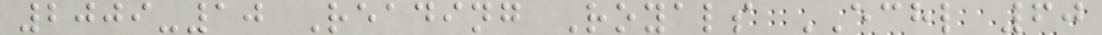2009-10 Reading Royals ECHL 60
